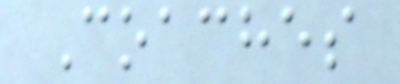Coaches
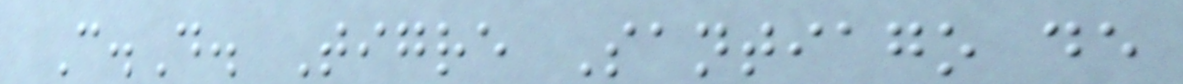C.D. Tigre Santiago de
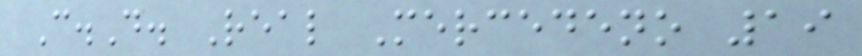C.D. Real Mercedeno 19
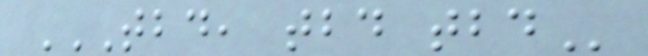TBD, TBD TBD
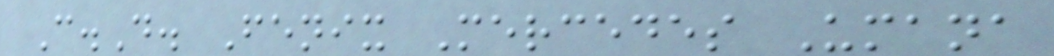C.D. Fenix Mercedes Umana
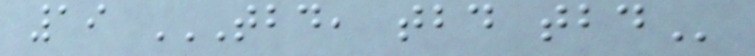19 TBD, TBD TBD
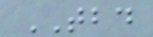TBD
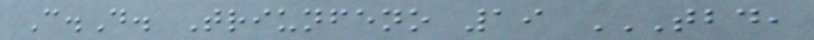C.D. Triunfeno 19 TBD,
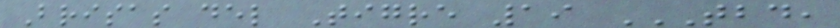Brisas del Tigre 19 TBD,
